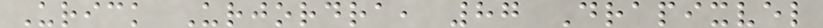Urick Urjordra, 87 Drapixvel
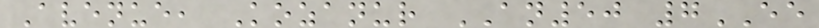Avenue, Kozanur AN50 7EE
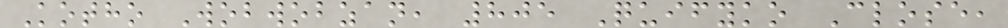Kotho Wobwobzan, 805 Quifyko Close,
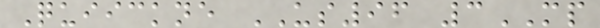Quiickne US96 3MP
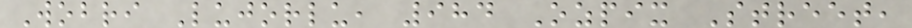Wobri Lujorlu, 984 Ozpix Street,
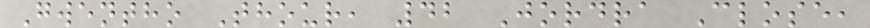Gwentho Thour, 42 Jordra Close,
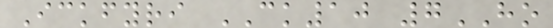Ickfyri CK10 7HO
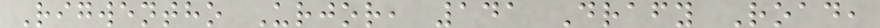Rigwentho Urjor, 141 Drafy Road,
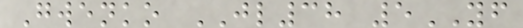Gwenko JL38 5YF
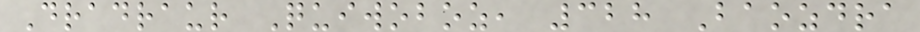Dradraur Quiwoboz, 328 Baozdra
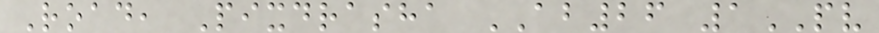Road, Pixdrasha AB26 1PV
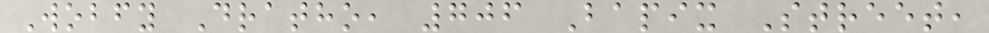Wobfy Dratho, 706 Bapix Street,
